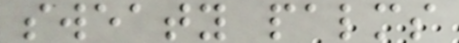sweaty palms
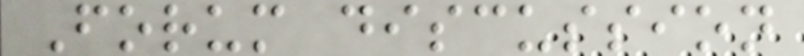Forum discussion
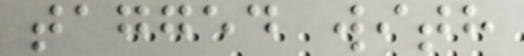tagged with
